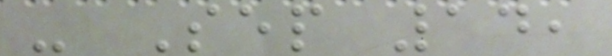- Sep 14,
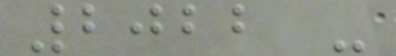2022 -
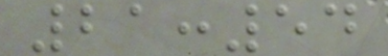21:54
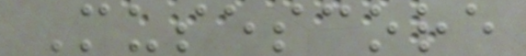Musescore
